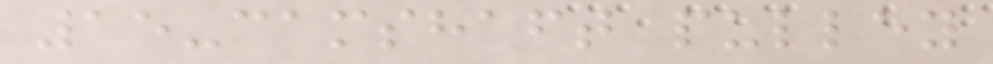15-camshaft pulley
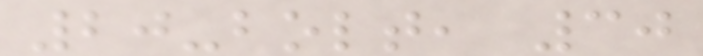20-bolt, 30
